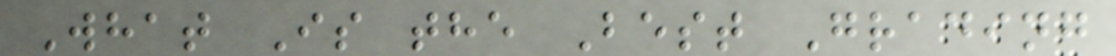What Is the Best Grading
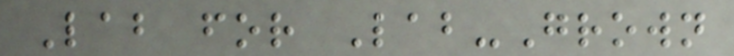Lab for Lab-Grown
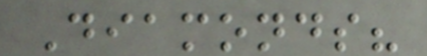Diamonds?
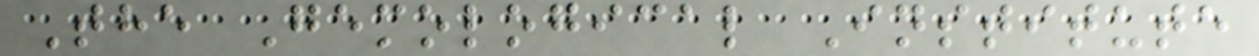The Gemological Institute
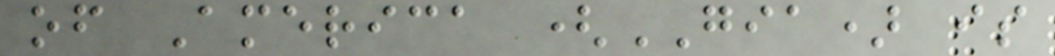of America (GIA) is
